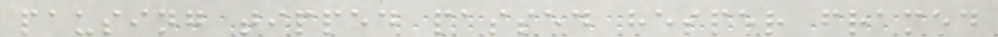pausing tipped passed hesper framed
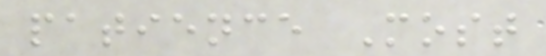patience Most
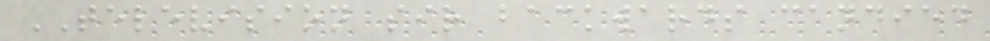TELEVISION sir backwards candied
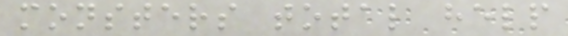monsters total help
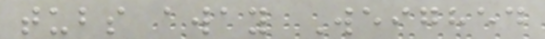tubs away Weighed
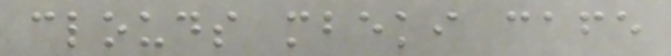clouds mbeki cafe
